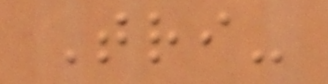Tri-
